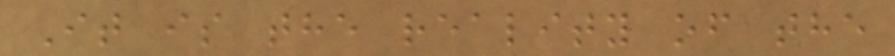It is the reality of the
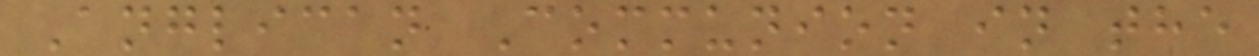Anglican Communion in the
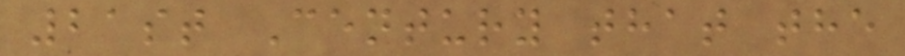21st Century that the
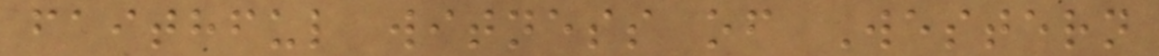faithful witness of Western
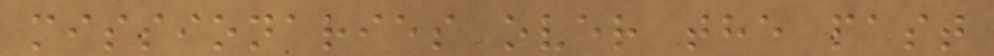missionaries over the past
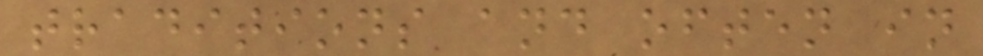traditions and often in
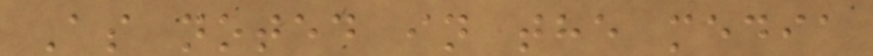As noted in the media
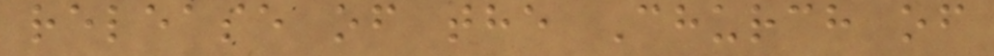release of the Church of
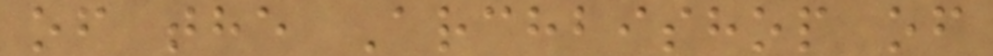of the Archbishop of
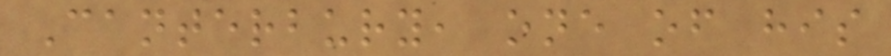Canterbury, one of his
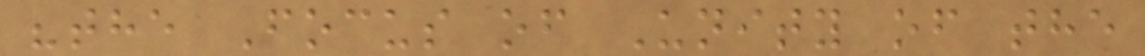"the Focus of Unity of the
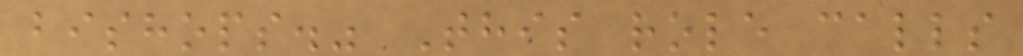bishops." This role calls
